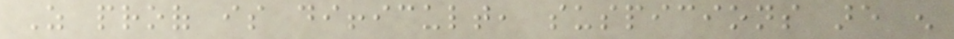As proof is difficult, suspicions are enough
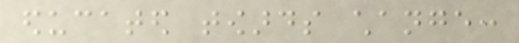educated towards change:
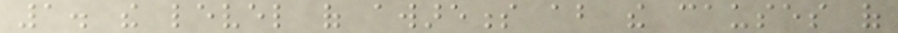1. the level of awareness about the causes of
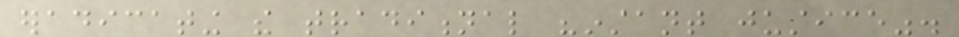eradicating the traditional "instant justice".
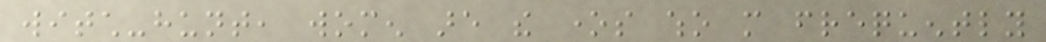witch-hunt, women are the ones who more frequently
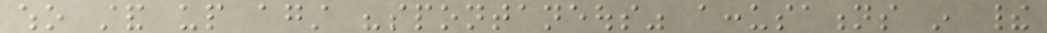who stand up against "spontaneous" accusations in their
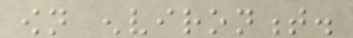own environment.
